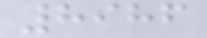8986
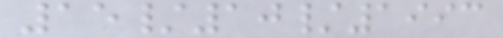15/10/1993
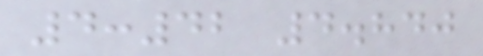4:42 4.840
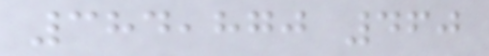384,870 460
